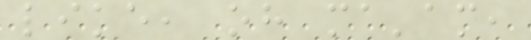like, oh ma'am,
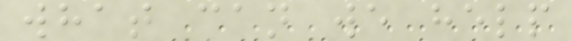what can we help
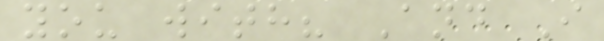you with? And I
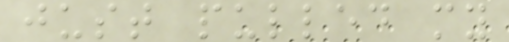just pulled my
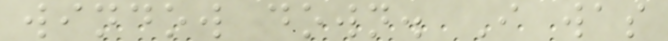window down. I was
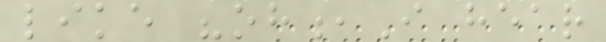like "oh,I hear
